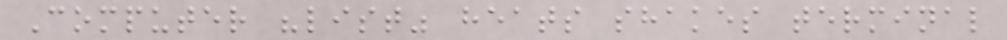Computer "list" heats shakes terminal
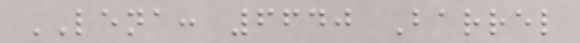LENA: 6640 Barrel
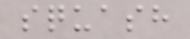squash
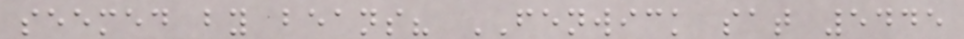seemed by beans? FENWICK sat 5445
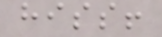hiss!
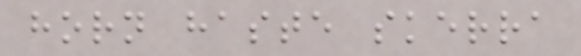horn haste skerra
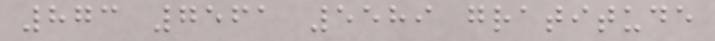873 7561 5589 gratitude
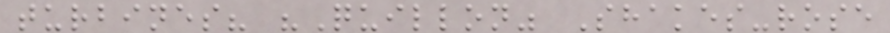turbines? "Quillon" Shakes-rose
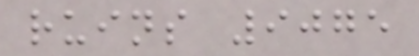ruins 9075
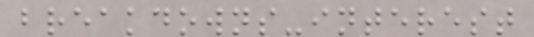breakdowns-interest
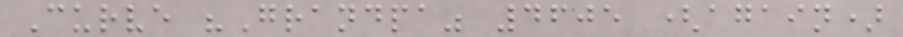Curve "Grandpa" 4605 (again)
